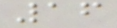16
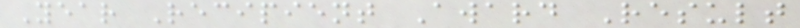Year Recipient Award Result
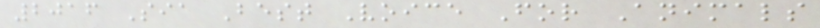2016 Sia Best Voice For Animals
